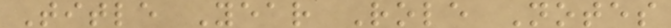Title Year Role Notes
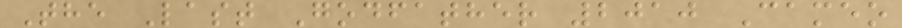The Last Godfather 2010 Cameo
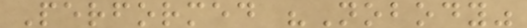Performed "Nobody"
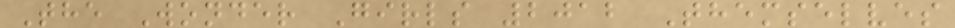The Wonder Girls 2012 Themselves
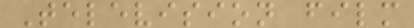Television film
